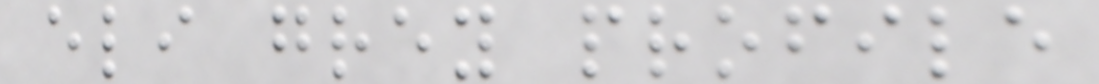eli grey profile
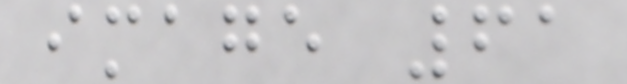image 61
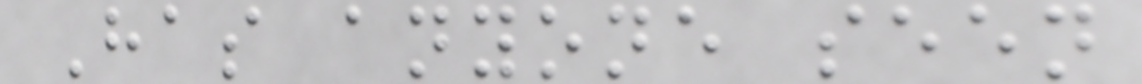Has anyone seen
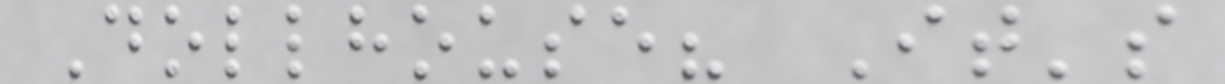Dollhouse? It's
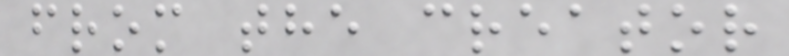from the creator
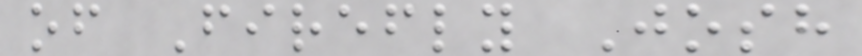of Firefly Josh
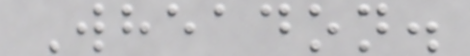Wheadon.
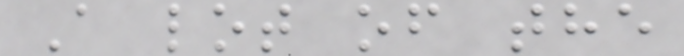A lot of the
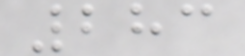283
